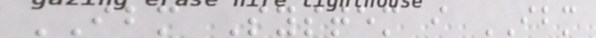IBM System i IBM
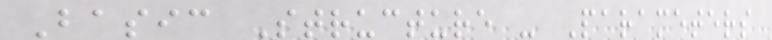Basic Structure - Parameters
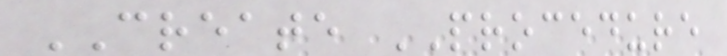CREATE PROCEDURE
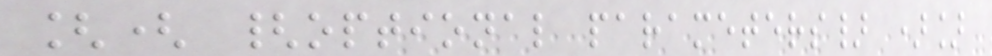[( {optional parameters} )]
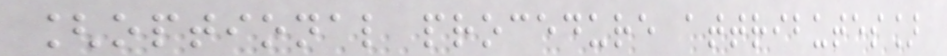[optional procedure attributes]
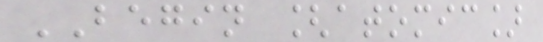BEGIN [atomic]
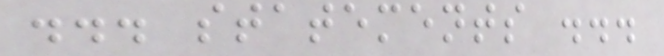... statements ...
